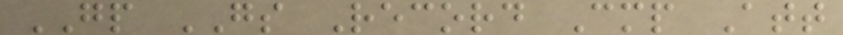GP GS Record Cmp Att
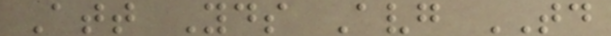Att Yds Avg TD
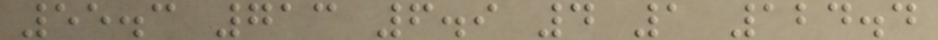55.3 713 6.9 4 1 124.4
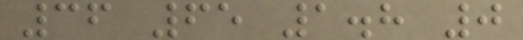36 65 1.8 0
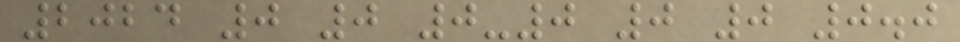2024 0 0 0-0 0 0 0.0
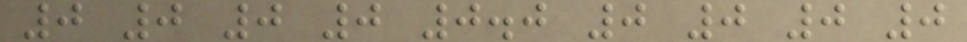0 0 0 0 0.0 0 0 0 0
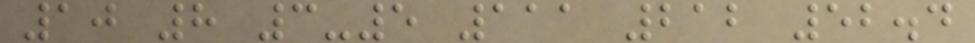10 8 3-5 111 212 52.4
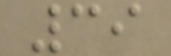39
